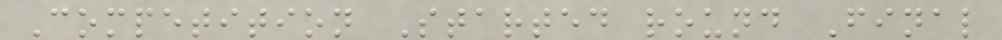Competition Started round Final
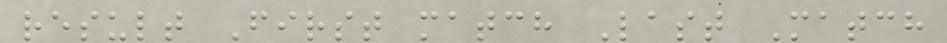result First match Last Match
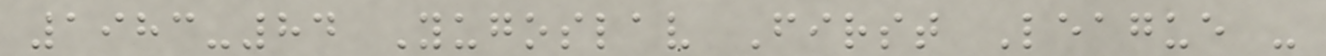1983-84 Yugoslav First League -
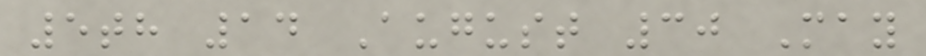5th 14 August 30 May
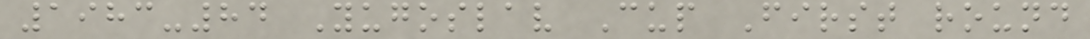1983-84 Yugoslav Cup First round
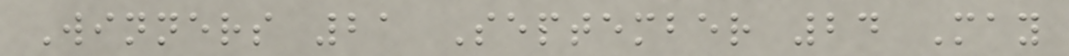Winners 21 September 24 May
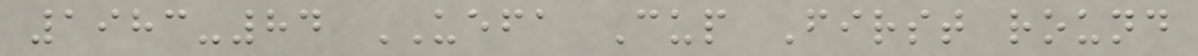1983-84 UEFA Cup First round
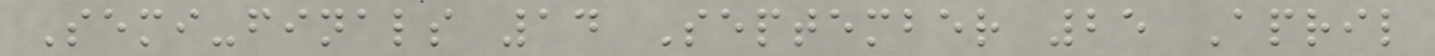Semi-finals 14 September 25 April
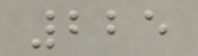225
